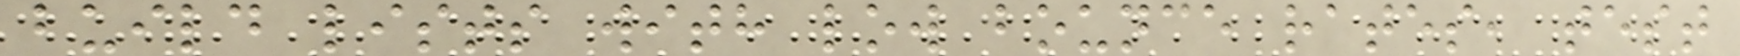build lists with low bounce rates, test
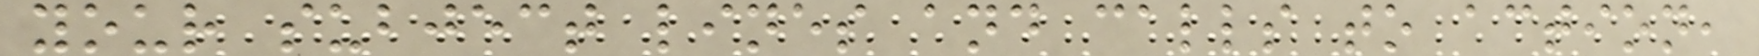your subject lines and calls to action,
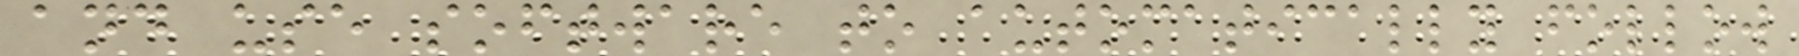and use software to automatically follow
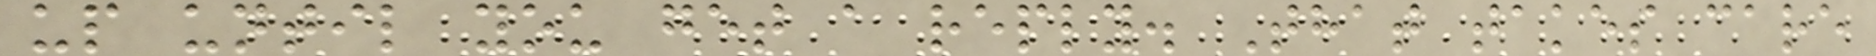up until you get a reply. That takes care
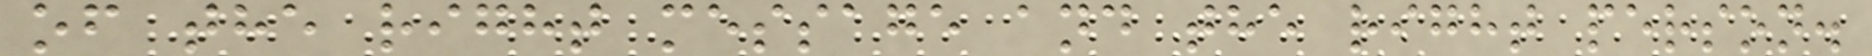of the right message and the right person.
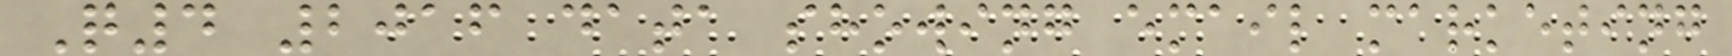Q4 2016 data showing email marketing
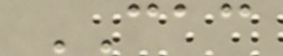CAC
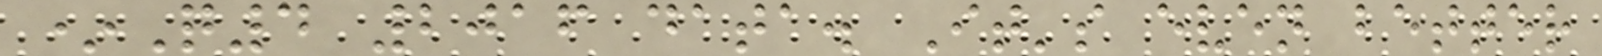*Q4 2016 data. It's even better
